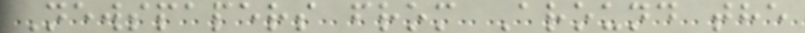Newspapers from Around the
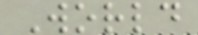World
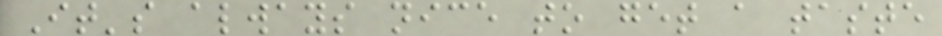It's always nice to get a taste
